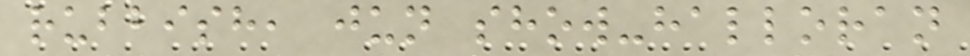rubbish, jun show-halloran
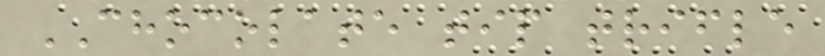CHOCOLATE tip trifle
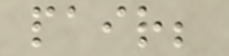pair;
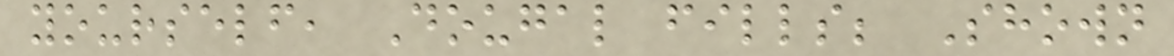yourself, Dougal fills; Shown
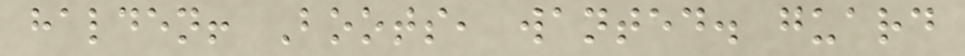halden! Boots, wanted. guard
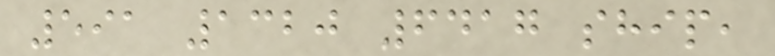591 1320 6417 ship,
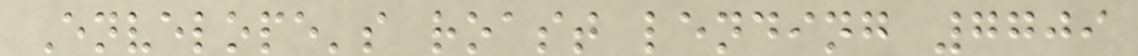Envelope's roast lending 7709
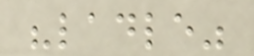"ladle"
